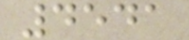4541
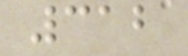312
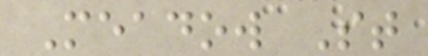Meadow St
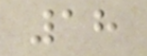18
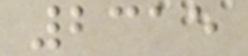2315
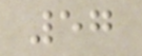57
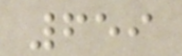659
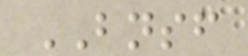BNSF
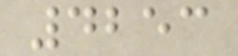4253
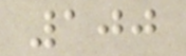100
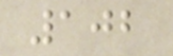102
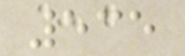535
